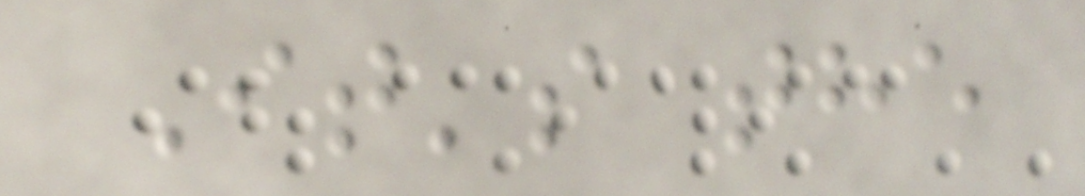It's the
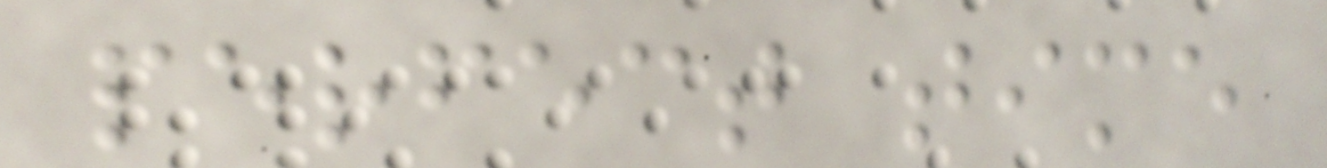perfect time
